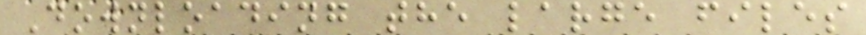Downloading the large files
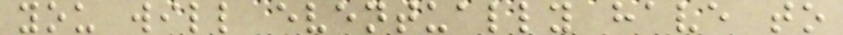you will eventually have to
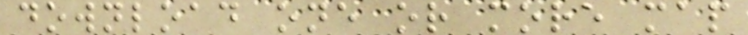download one or more map
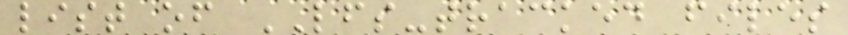list of LFS-tracked files
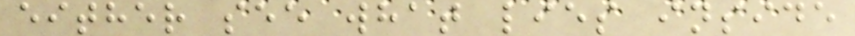either see what lies inside
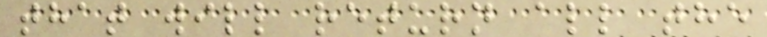that will return all the
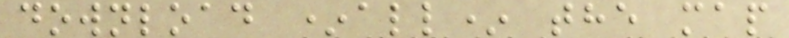download *all* the map
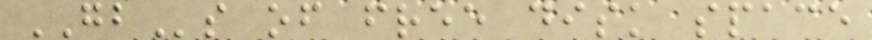GBs of free disk space
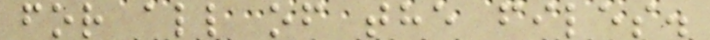for all of the files.
